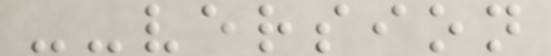--version
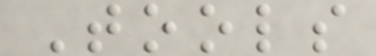Tools
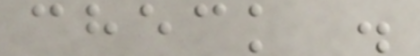check .
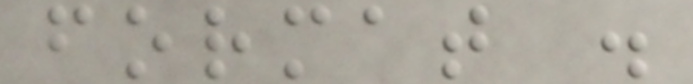format .
